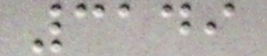3149
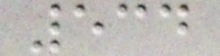534
